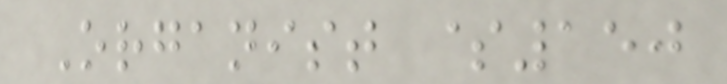Organist $150
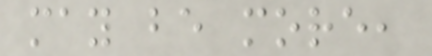may be more,
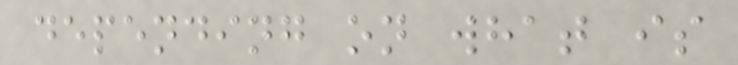depending on what is
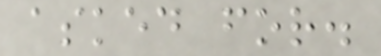asked for.
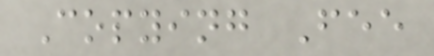Copying Fee
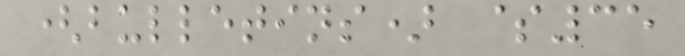(bulletins) $35
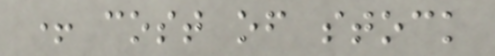+ cost of stock
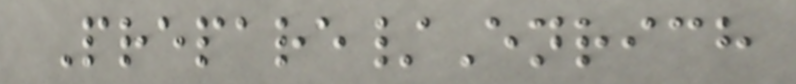Prepare/Enrich
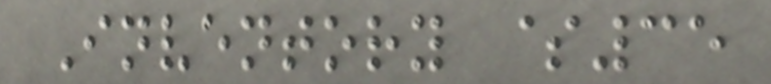Inventory $35
